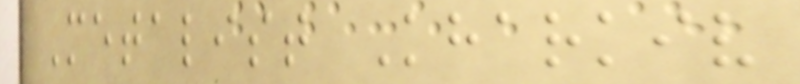Metalist Kharkiv
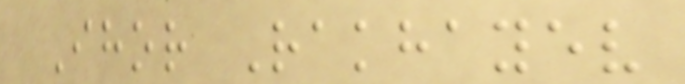Ihor Rakhayev
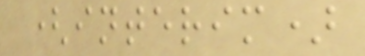(interim)
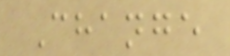Change
